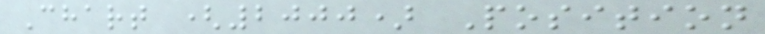Chart (2000) Position
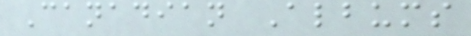Canadian Albums
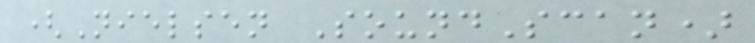(Nielsen SoundScan)
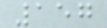157
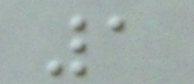1
